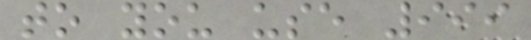to you use 999
